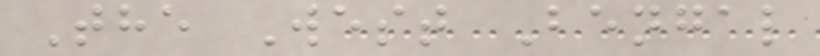The West Bengal
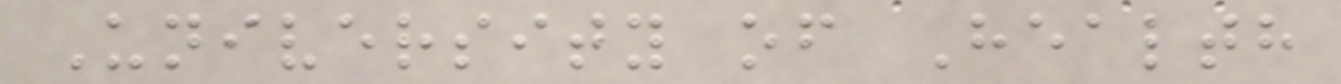University of Health
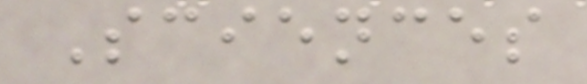Sciences
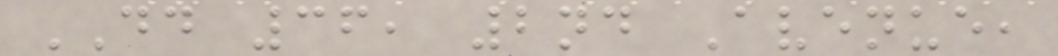DD 36, 2nd Avenue,
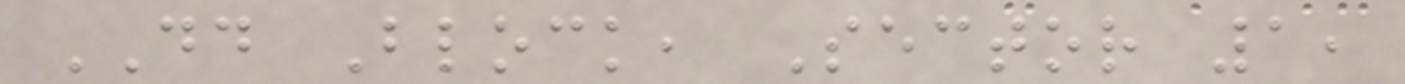DD Block, Sector 1,
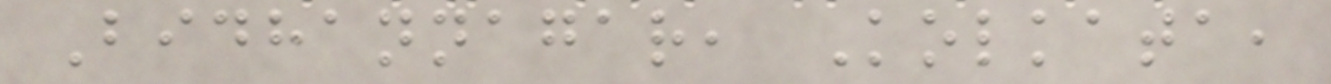Bidhannagar, Kolkata,
